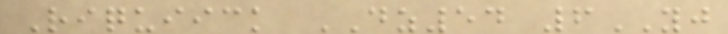Riquiick DZ54 6YJ
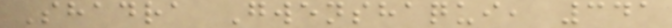Shadra Gwenshaqui, 341
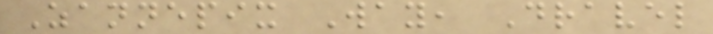Zannepix Way, Dravel
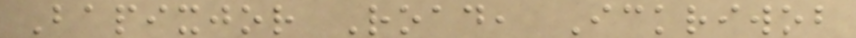Bapixjor Road, Ickriwob
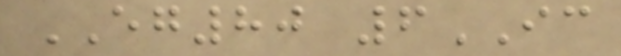EG80 6IC
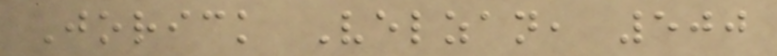Jorick Velzan, 500
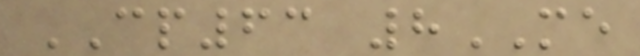CP63 8ME
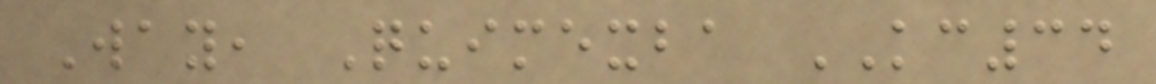Way, Quimexba KC34
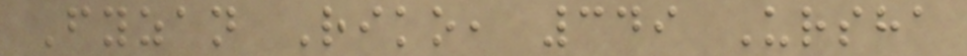Fyzan Riko, 349 Ursha
